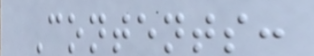Contents:
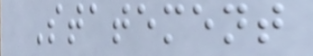Statement
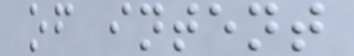of intent
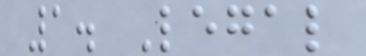1. Legal
